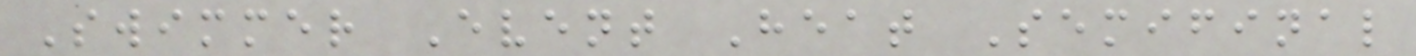Swimmer Event Heat Semifinal
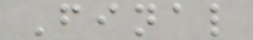Final
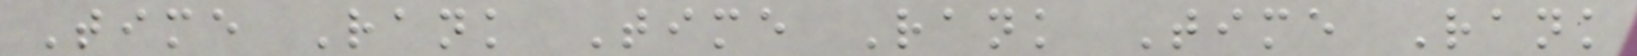Time Rank Time Rank Time Rank
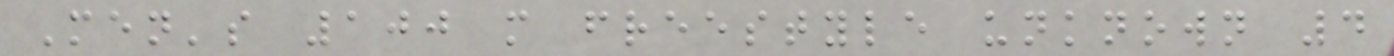Men's 100 m freestyle unknown 4
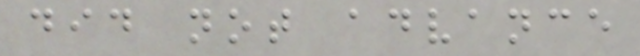did not advance
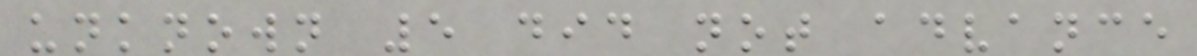unknown 5 did not advance
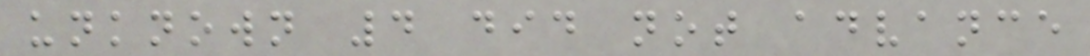unknown 4 did not advance
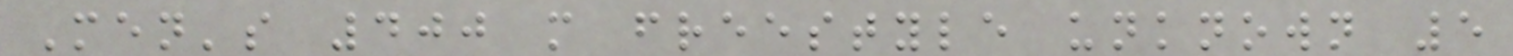Men's 400 m freestyle unknown 5
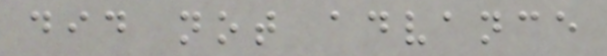did not advance
